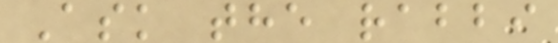Ask the rabbi
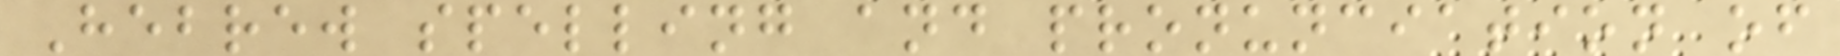Hebrew spelling and pronunciation of
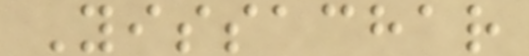Yissachar
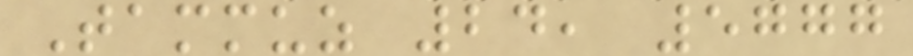Tammuz 24, 5777
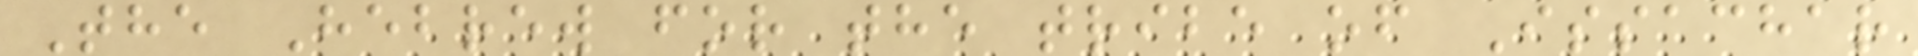The Hebrew for the tribe of Issachar
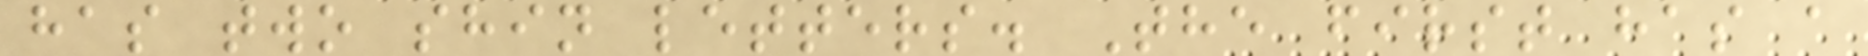has two shin letters. The first has a
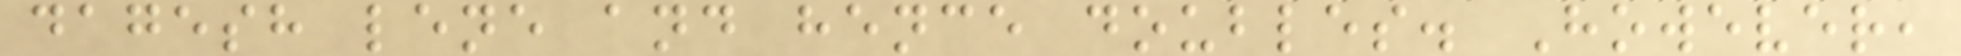dagesh lene and hence doubles. However,
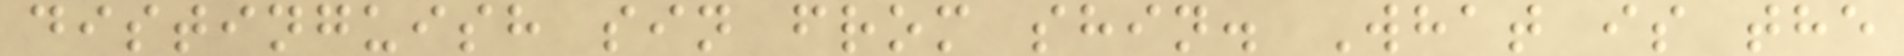distinguish sin from shin. What is the
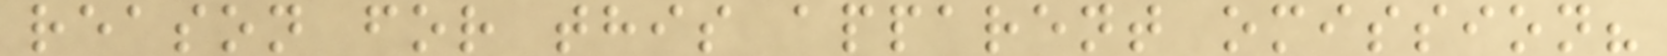reason for this apparent omission?
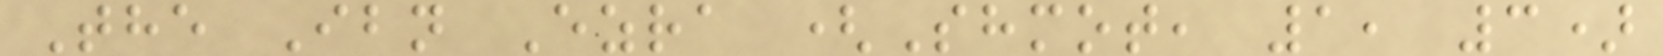The Ibn Ezra (Shmot, 1, 3)
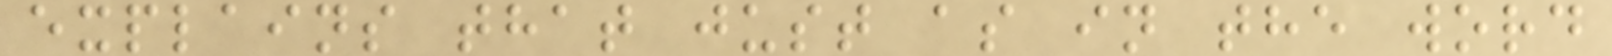explains that just as in the word
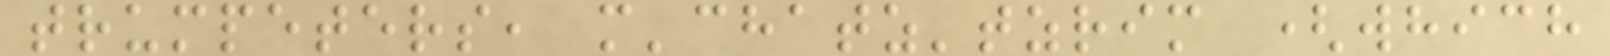trumpeters, m'chatz'tzrim (which
